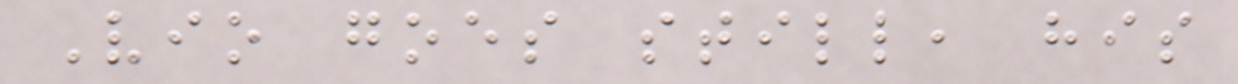Vio goes still, his
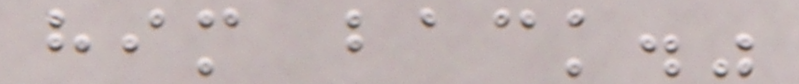him back."
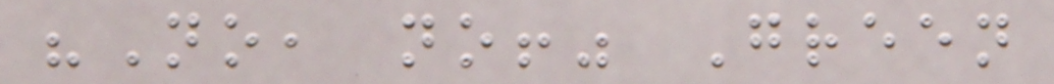"No, no!" Green
